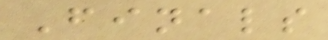Finals
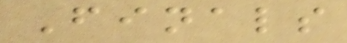Finals
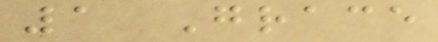1 Grace
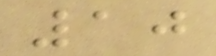10
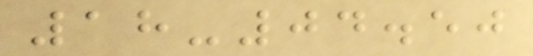18-04.50
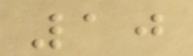10
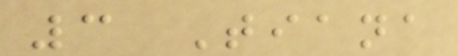3 Tiana
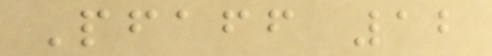Pfaff 12
